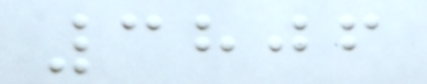3806
